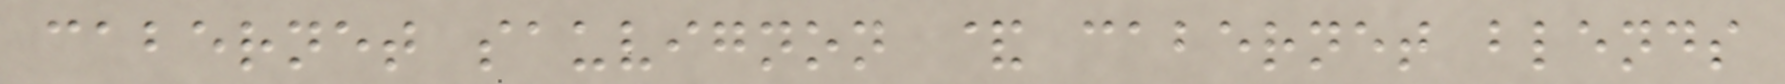cabernet sauvignon & cabernet blends
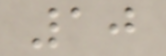10
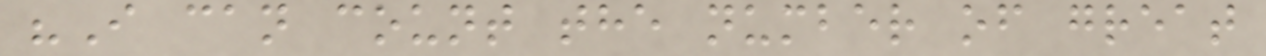"I can count the number of great
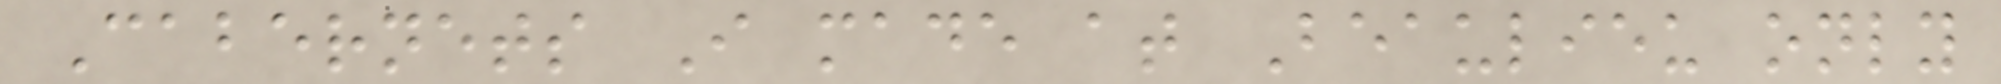Cabernets I made at Beaulieu only
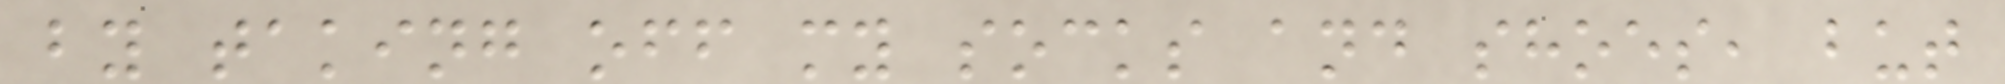by taking off my socks and shoes, but
